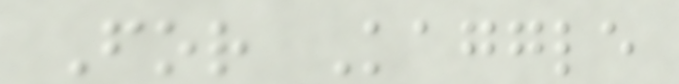For Kaggle
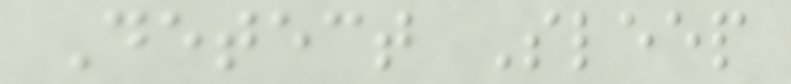Detect Sleep
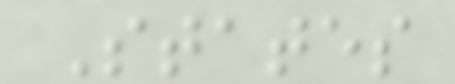States
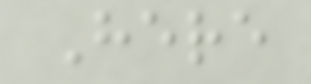Here
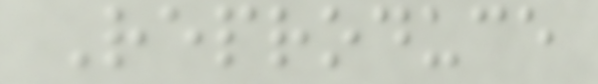Reproduce
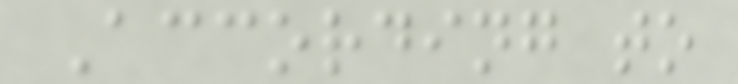According to
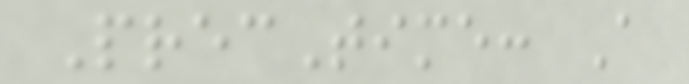PrecTime: A
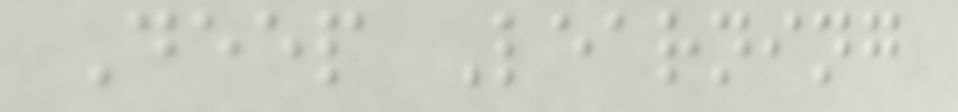Deep Learning
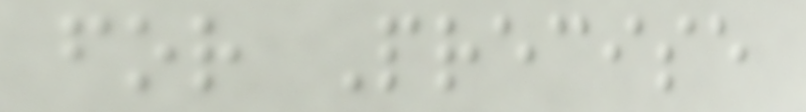for Precise
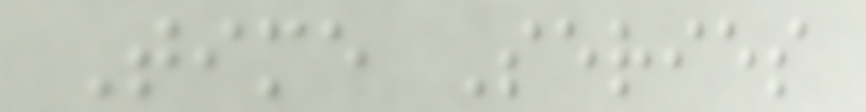Time Series
